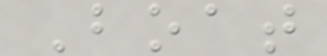Boat
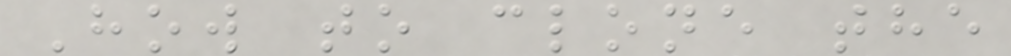How to clone the
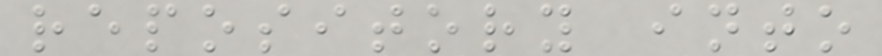repository into
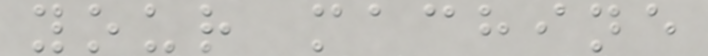your machine
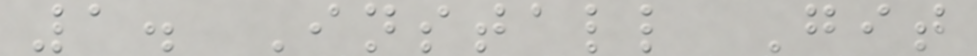1. Install Git
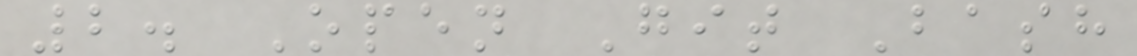2. Open Git Bash
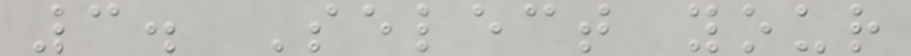3. Select your
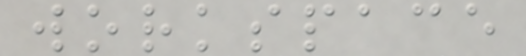workspace
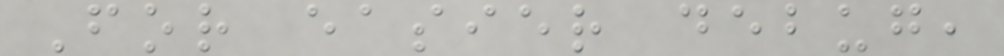For easier debug,
